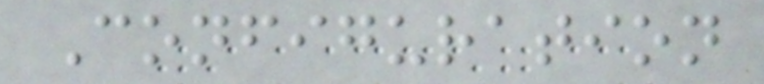Configuration
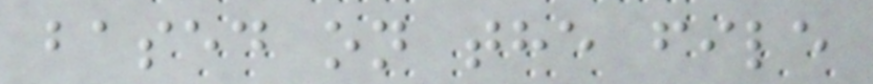based on the file
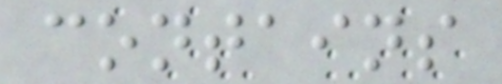contains
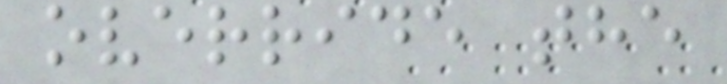override the
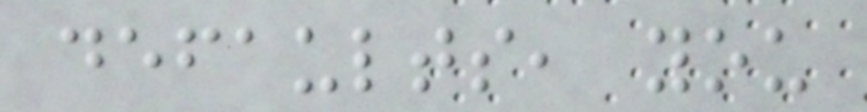defaults, you
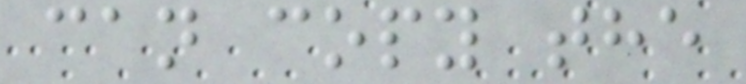can copy the
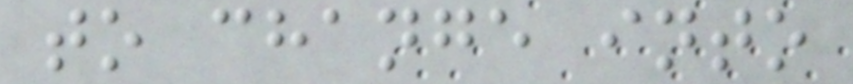to change into
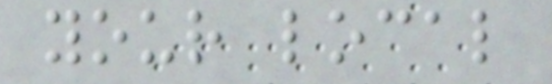your local
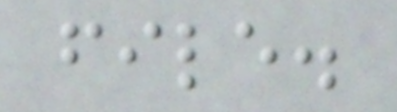file.
